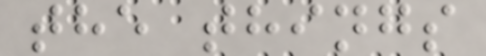the things
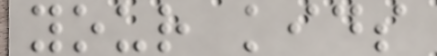your kids
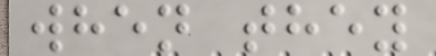when they
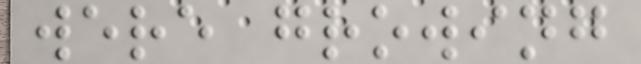were growing
